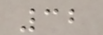32
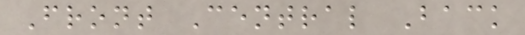Front Central Back
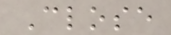Close
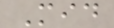Mid
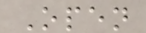Open
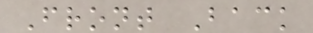Front Back
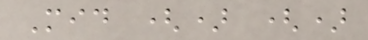Mid () ()
